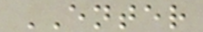ENTER
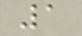1
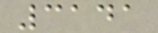3141
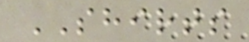SHIRTS
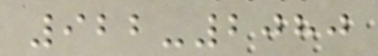922-2080
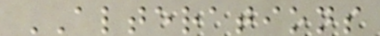ALTERATIONS
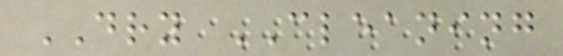DRY CLEANING
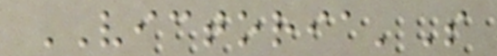VICTORIA'S
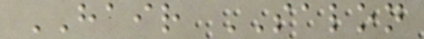HAIR SALON
